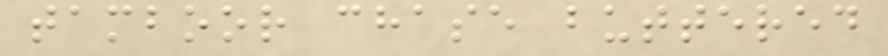tamboor chase buttered
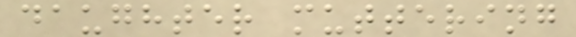daughter muttering
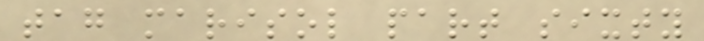tag marisol part sixty
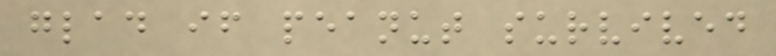glad if peanut survived
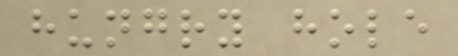hungry hole
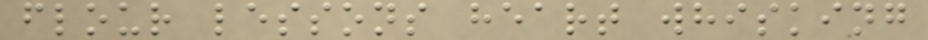flour lessons heart whisking
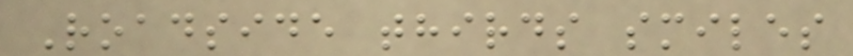Roadside thirds smiles
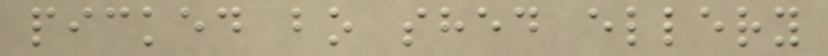picked bo shed ellery
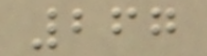267
